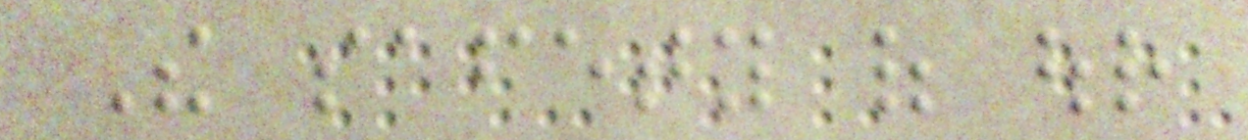The safety of our
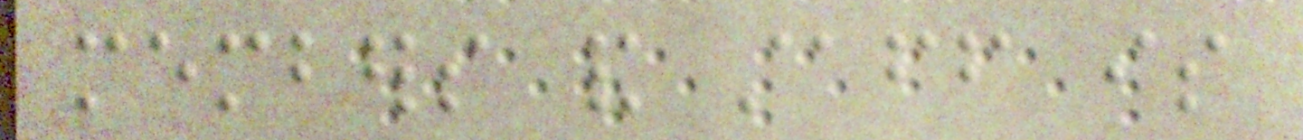members and staff is
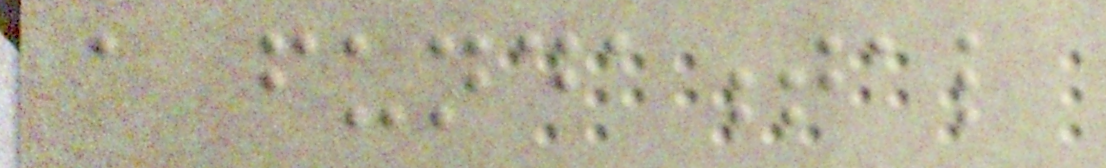a fundamental
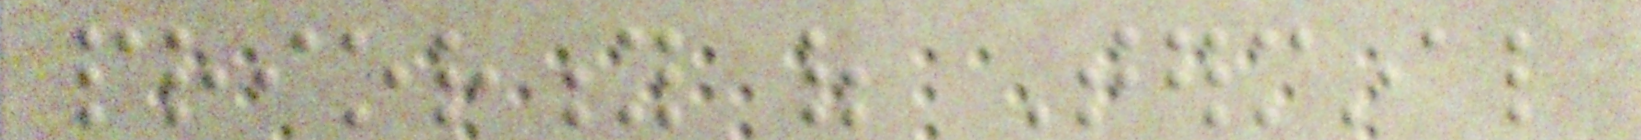priority of Terminal
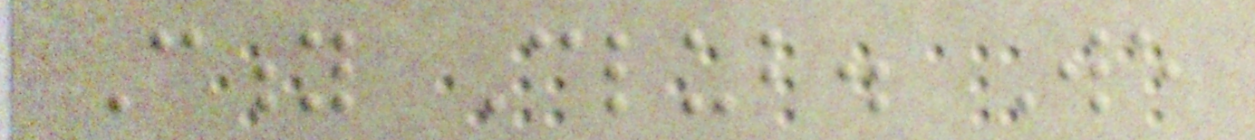City Club. We
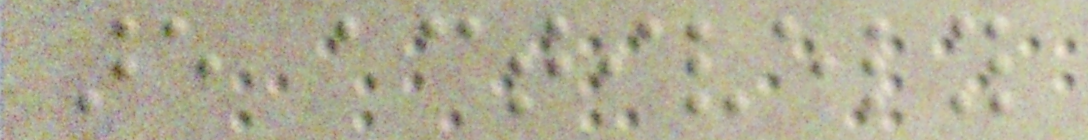are actively
